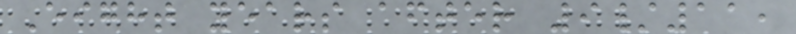Eight years after 9/11,
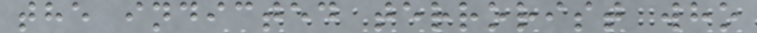the indicted terrorist who
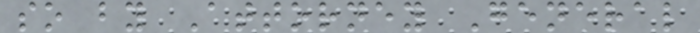so by Attorney General
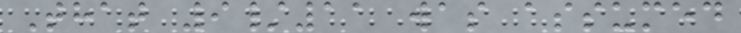That 9/11 was assumed
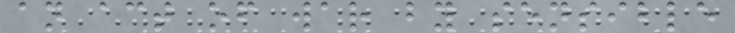an act of war by sensible
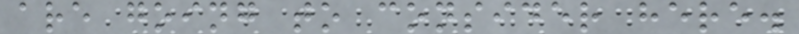are going to consider here.
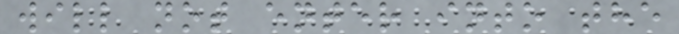will not enter into the
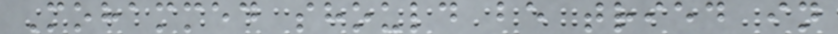Mohammed should be tried in
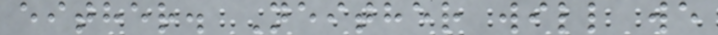either. Neither will we
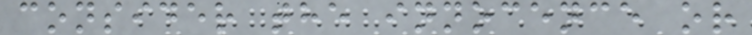consider the innocence or
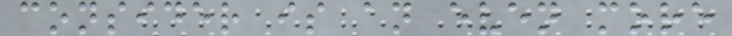consider is an even more
